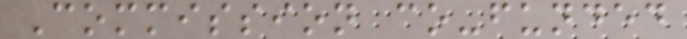Commission co-funded
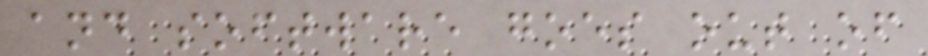and software goes out of
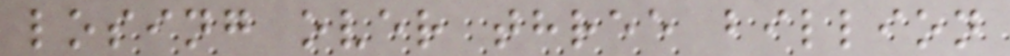losing over three billion
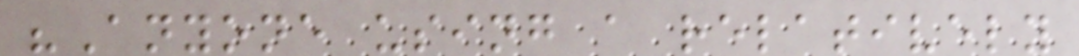"Anyone using a relatively
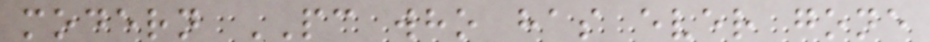modern PC who has ever gone
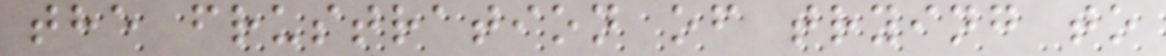the frustration of trying to
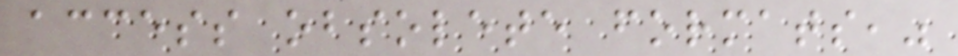access obsolete formats,"
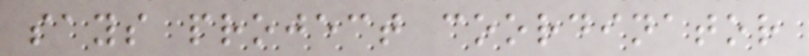says project coordinator
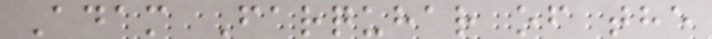Adam Farquhar of the
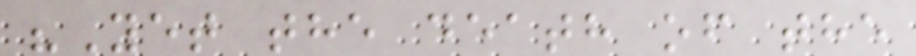"Yet the death of the
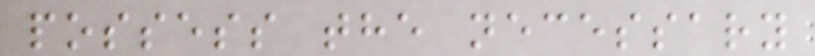possess the necessary
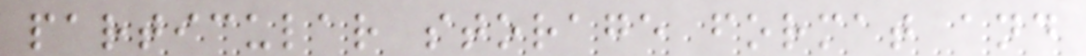particular storage format and
